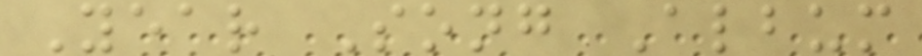Year Song Album
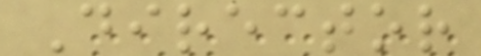Director
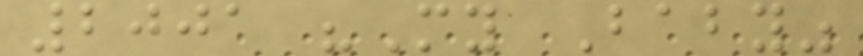2001 "My Baby"
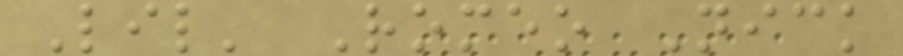Lil' Romeo Nick
